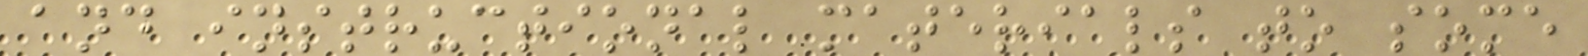and instructional materials to some
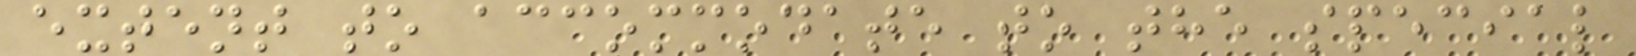extent to accommodate to the special
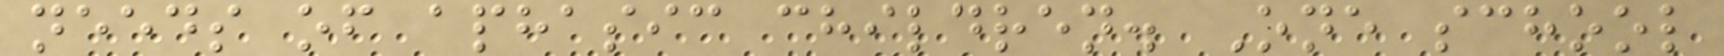needs of aphasic children. One school
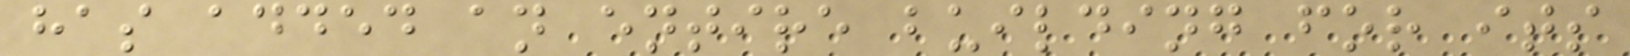has added an entire building for its
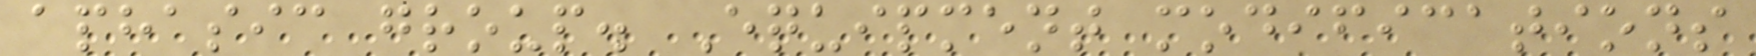aphasic group. Equipment modifications
